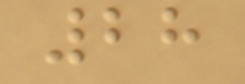28
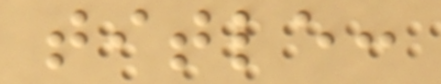title:
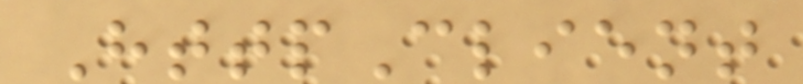HttpClient
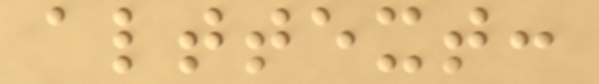alttext:
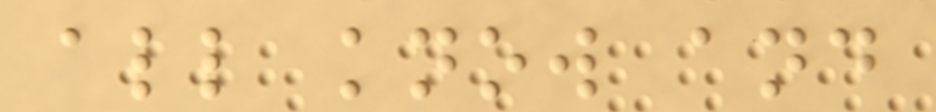all know and
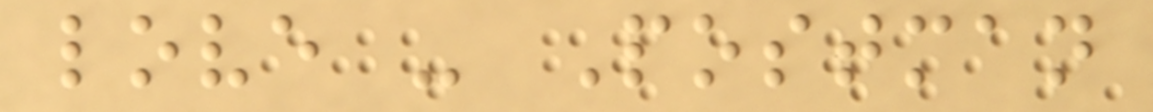love - Postman
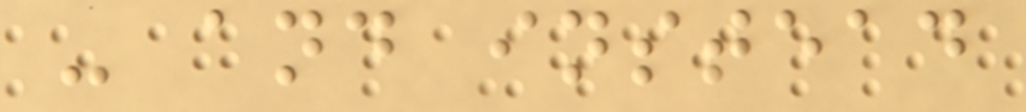- and instead
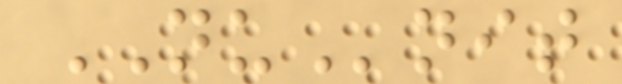NUnit
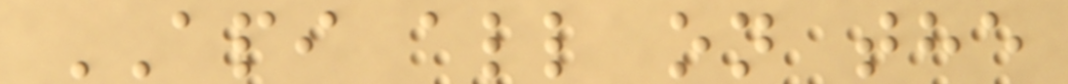API all on the
